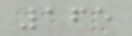165
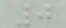0
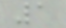1
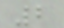2
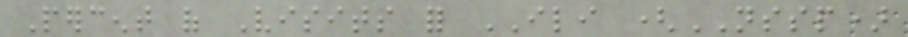Percent of Visits for ILI (NSSP)
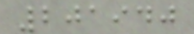201940
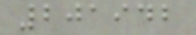201942
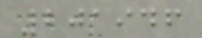201946
